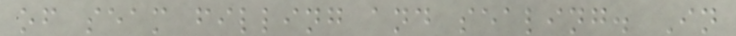of seam filling and sealing. In
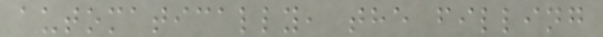automatically, the filling
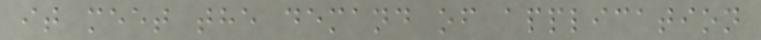it meet the demand of application
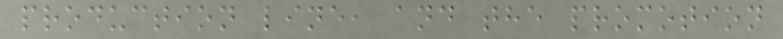production line, and the promotion
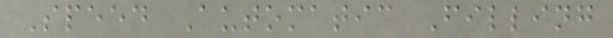Speed Automatic Filling
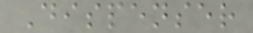Dispenser
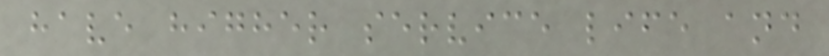have higher service life and
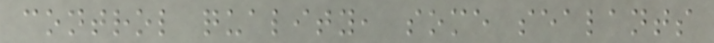control quality, some sealants
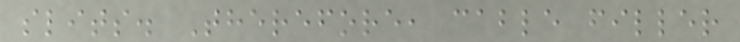slits. Therefore, cable filler
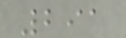291
